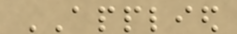APPLIED
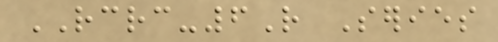RCRC-6R Series
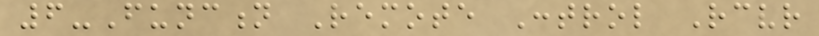6-Function Remote Control Receiver
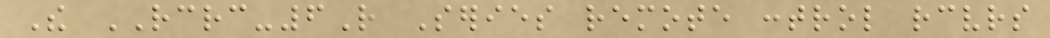The RCRC-6R Series remote control receivers
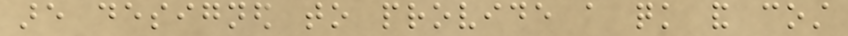are designed to provide a quick and cost
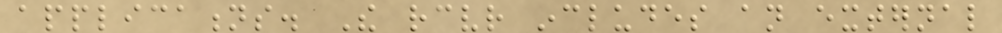applications. The receiver includes an external
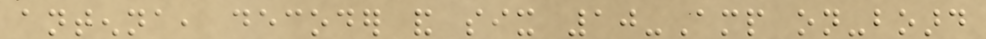antenna, decoder and six 10-Amp on-board
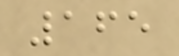165
